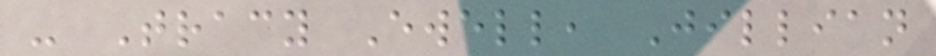- Tracy Ewell, Jillian
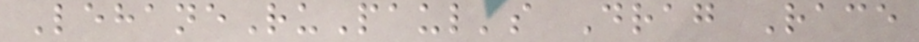LehaneRuPaul's Drag Race
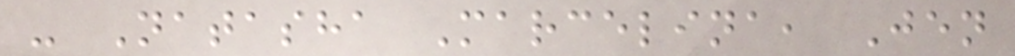- Natasha Marcelina, Jen
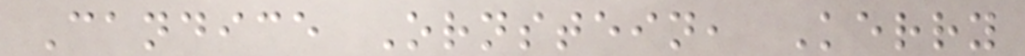Candice Ornstein, Kerry
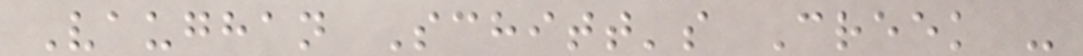Vaughan Schitt's Creek -
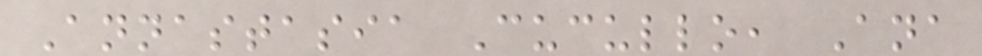Annastasia Cucullo, Ana
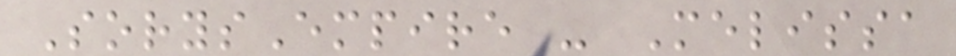SorysEmpire - Melissa
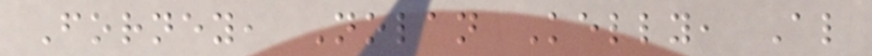Forney, Nolan Kelly, Al
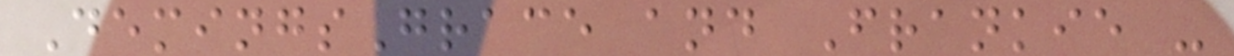DemingsGrace and Frankie -
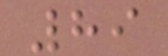89
